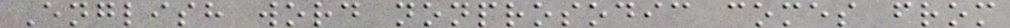English word nonprosodic comes from
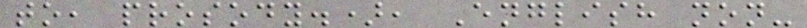to, prosody.), English non-
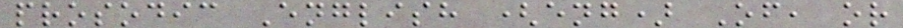prosodic English (eng) Of, or
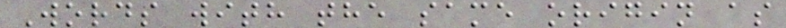Words with the same origin as
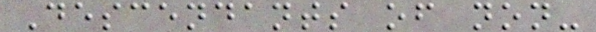Descendants of non-
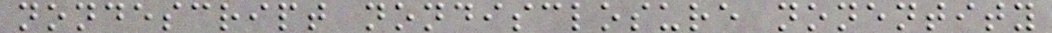nondescript nondisclosure nonentity
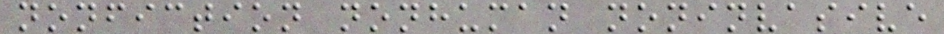nonfiction nonhuman noninvasive
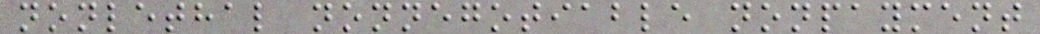nonlethal nonnegotiable nonpayment
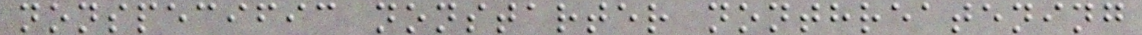nonspecific nonstarter nonthreatening
